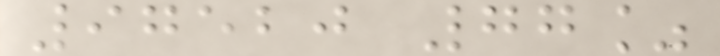97520 77%
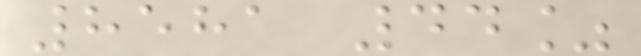8581 44%
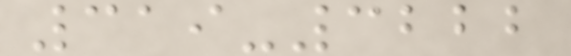319-3222
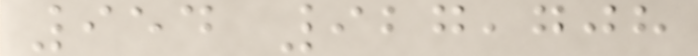954 927,708
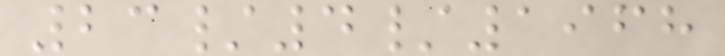23/4/1968
